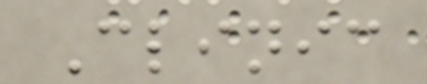Clinic
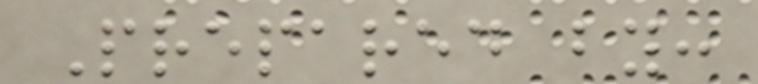Prepared by:
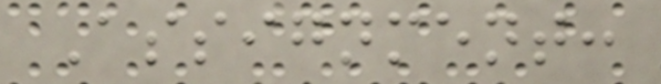Assignment:
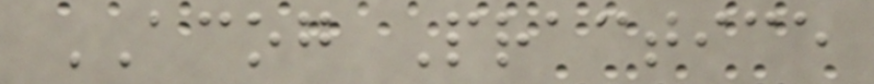ACOG Practice
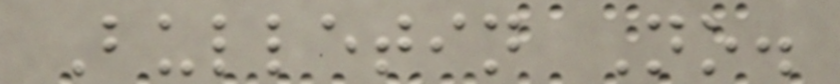Bulletin No.
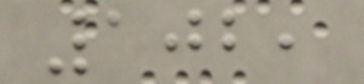102,
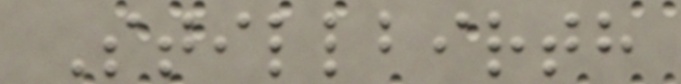Stillbirth
